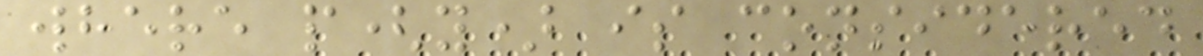where p(y) is considered
